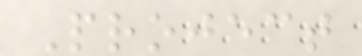Project
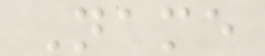Name
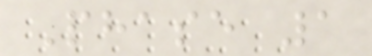Phase 1
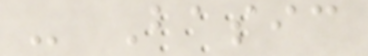- Basic
